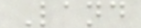Land
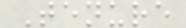Tenure
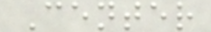Center
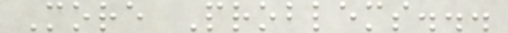More Problems...
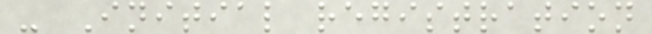- Initial registration
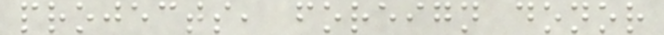projects, foreign donor
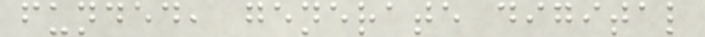funded, generate digital
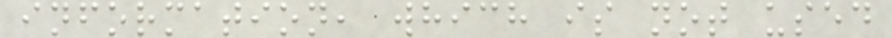information, which is not used
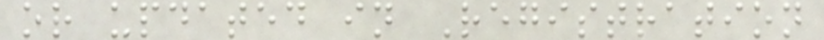or updated in Registration
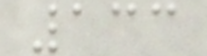133
